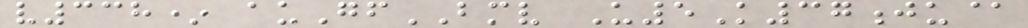v338* auGfBMV U5K37ju@
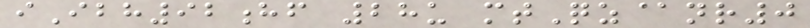iIbh92hf 28u mtQz@nr0
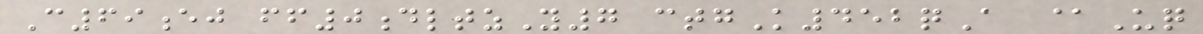C69ej ff0dltzY7 ctgK452qA @Uq
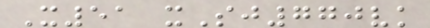X51 xSj770vk
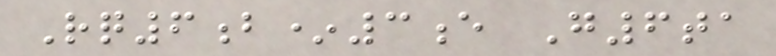Rq6b*3e G6ta
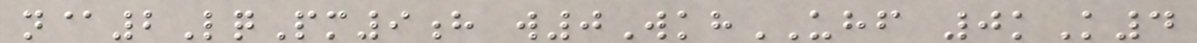n@2LqPm9h w0WkhUHF 0kK4
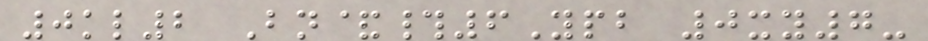0kl2 Bn&#6Ypb 0xy7-
